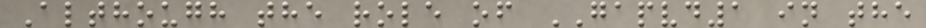Although the role of GAPVD1 in the
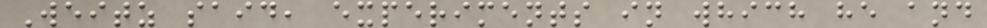Weitz said, experiments in which he and
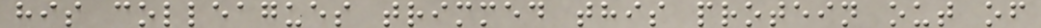his colleagues trimmed this protein out of
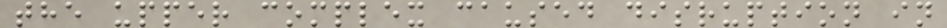the upper complex caused disruption in
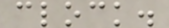clock.
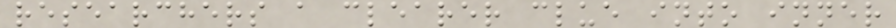researchers a clearer clue into inner
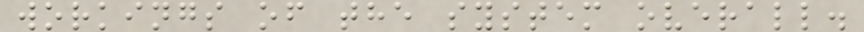workings of the system overall.
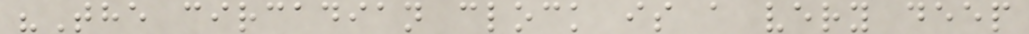"The circadian clock is a very deep
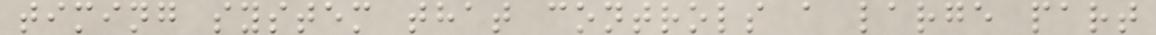timing system that controls a large part
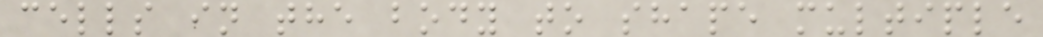cells in the body to shape multiple
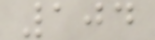104
